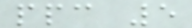ppc 5
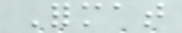Format
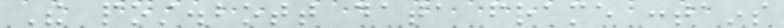The post.bott data frame contains
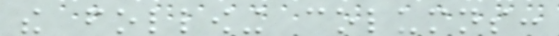the following columns:
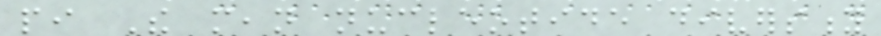pi The mean nucleotide diversity
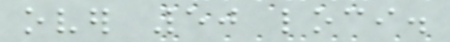over 50 loci.
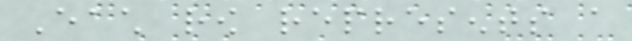Each row represents a
